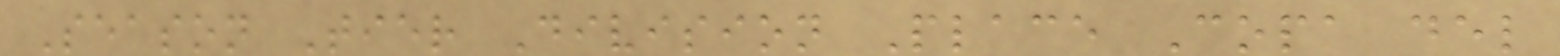Season Tier Division Place Copa del
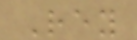Rey
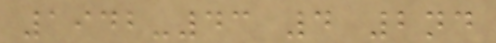1942-43 4 2nd
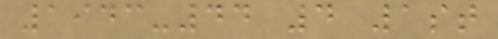1943-44 4 1st
